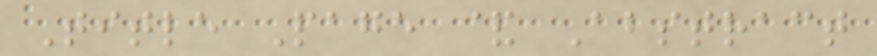Title Page & Abstract
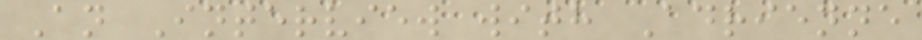An Interview with Adrienne
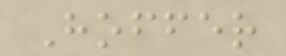Hoffer
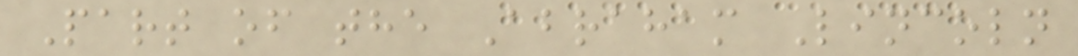Part of the Abraham Lincoln
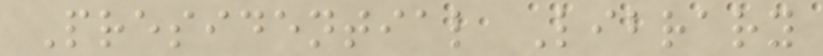Presidential Library
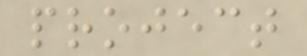project
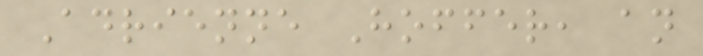Adrienne Hoffer, an
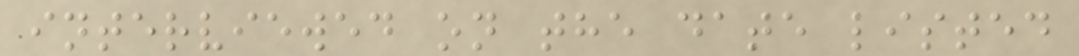interviewed on the date listed
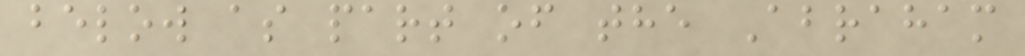below as part of the Abraham
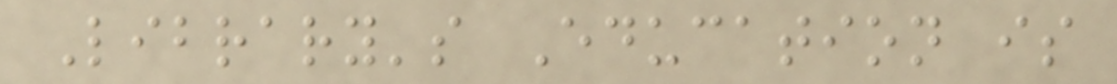Library's Education is
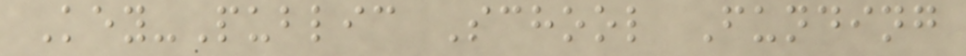Key-Public School Funding
